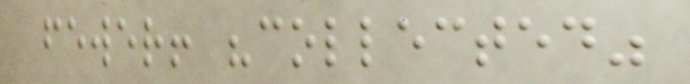fewer! "collected"
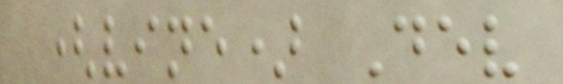(vine) Dev
